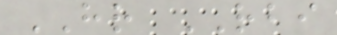HR RBI
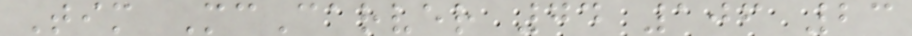Tim McCarver 74 106 23
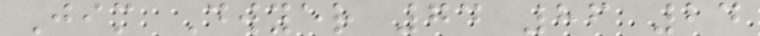Jim Dwyer 74 86 24
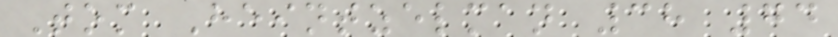Tom Heintzelman 38 74
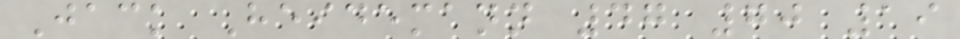Jack Heidemann 47 70 19
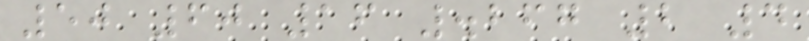50 60 16 .267 2 4
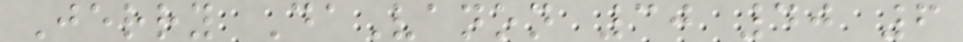Jerry DaVanon 30 40 6
